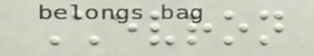Chevron
